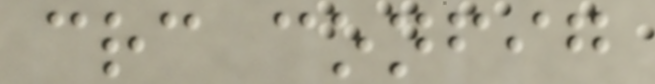crc config
